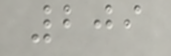209
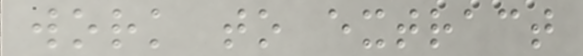work to extract
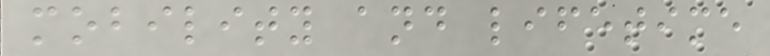mobility and lifetime
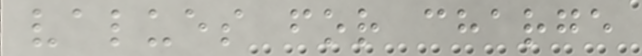values for charge
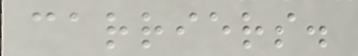carriers.
